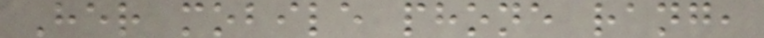Her mobile phone rang,
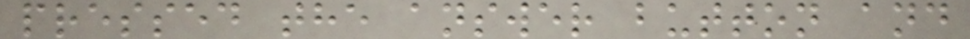pressed the answer button and
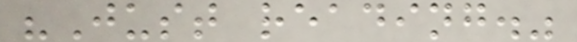"Just reading."
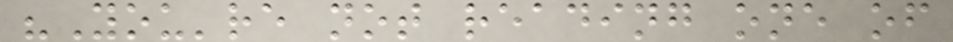"You're not reading one of
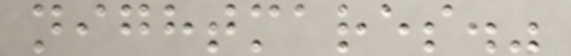nightmares."
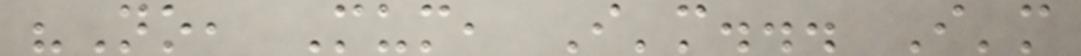"No, Mum, I'm... I'm
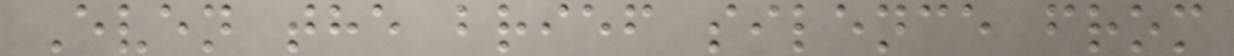Even the brief silence from
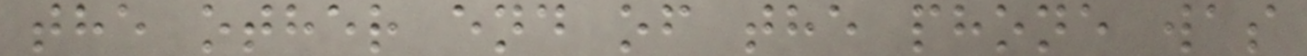the other end of the phone was
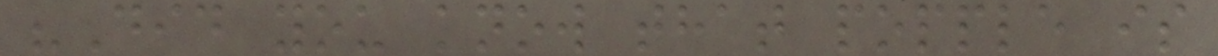"Did you know that popple is
